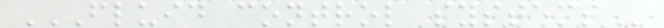FLUID CONTROL SYSTEMS
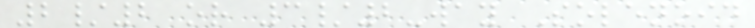2/2 or 3/2-way Solenoid
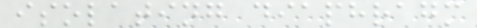isolating diaphragm
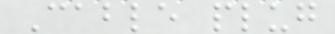Cable plug
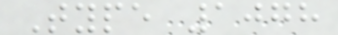Type 1078
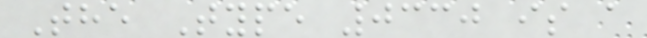The Type 0330 is a
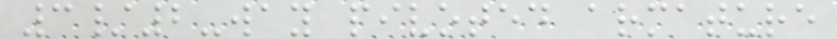3/2-way pivoted armature
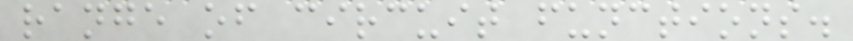range of circuit functions.
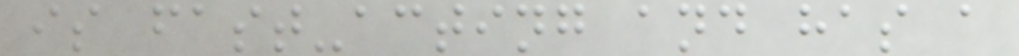is fast-acting and has a
